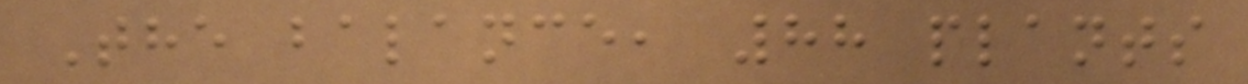The balance, 88 plants
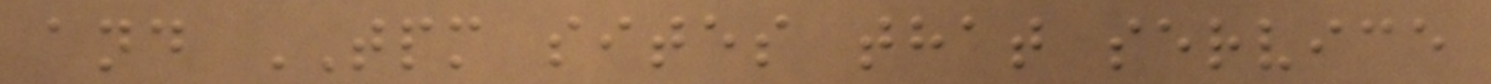and TPM sites that service
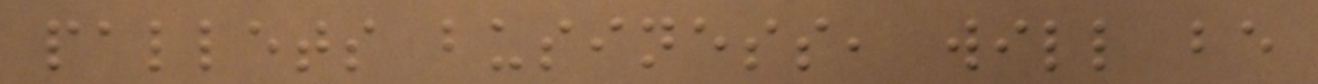pallets business, will be
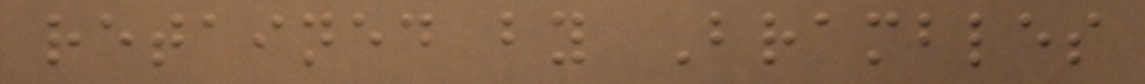retained by Brambles
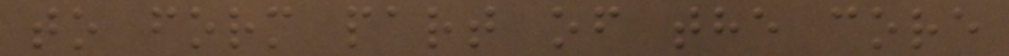to form part of the core
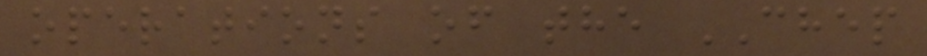operations of the CHEP
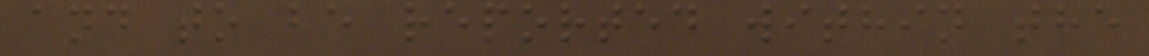and to be reported within the
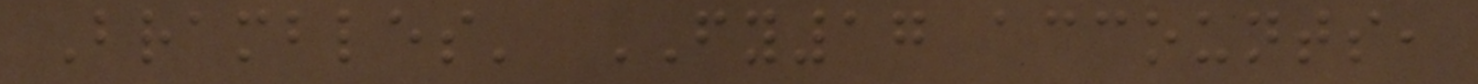Brambles' FY17 accounts,
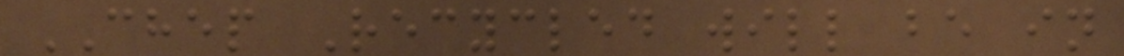CHEP Recycled will be in
